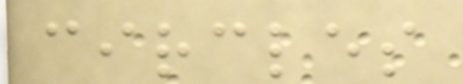circles
